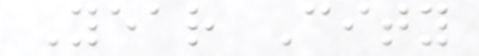Year City
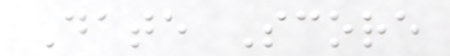Date Score
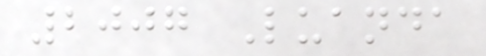2007 Luanda
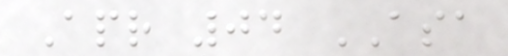Apr 04 ASA
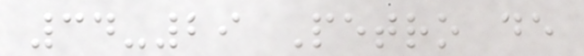34-29 Petro de
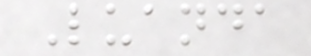Luanda
